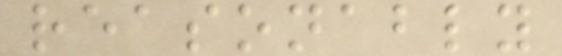reasonably
